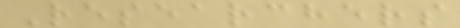Researchers
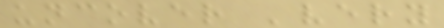uncover 'very
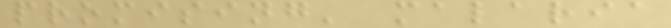promising' malaria
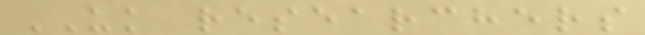UK researchers
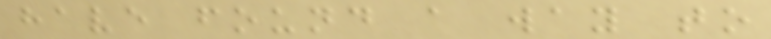have found a way to
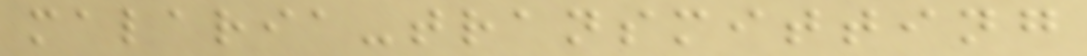malaria-transmitting
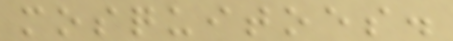mosquitoes.
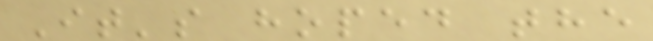It's hoped the
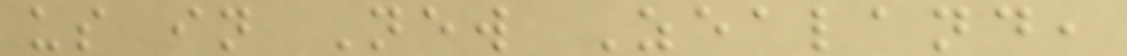us in New Zealand,
